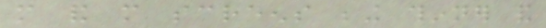more and more screens being thinner and
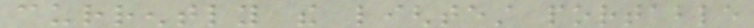currently the lightest portable
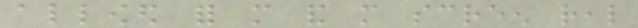allowed for more and more screen real
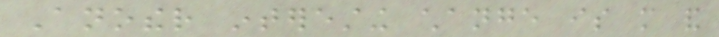Another interesting change is more and
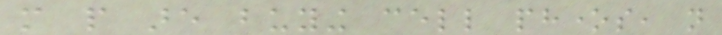more people are buying cell phones, not
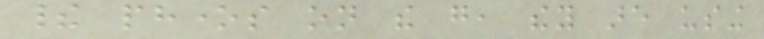their phones on the go, they are using
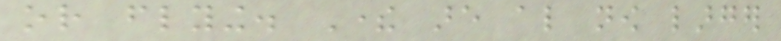or flying. There are also now larger
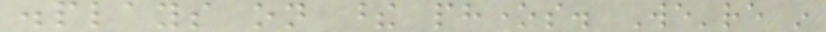displays on these phones. We're in
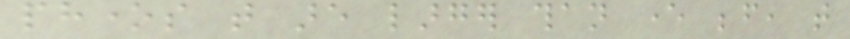phones that are larger than ever before, that
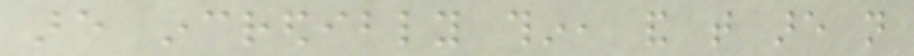are incredibly thin, and that are not
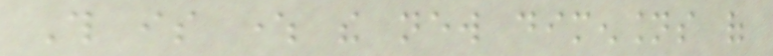This is where the new dimensions of
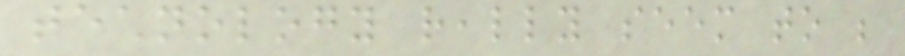technology really seem to be
